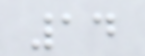14
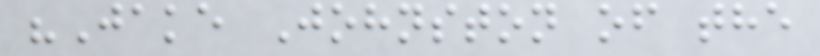"Jake Johnston of the
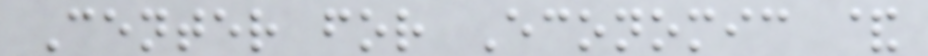Center for Economic &
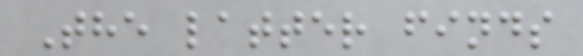The latter finds
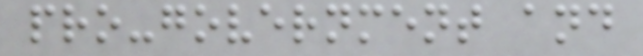pro-government and
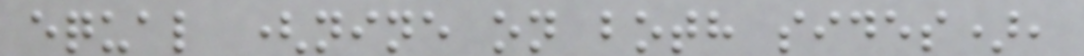equal (nine on both sides),
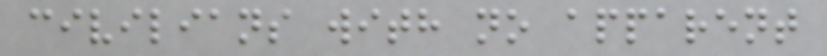civilians with no apparent
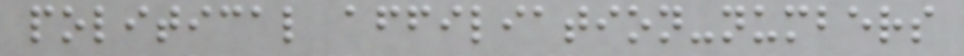political affiliation-numbers
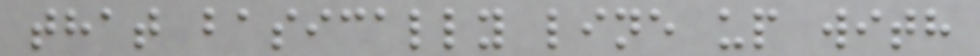that basically line up with
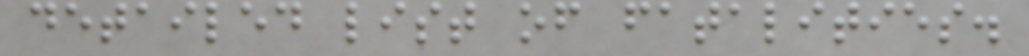detailed list of fatalities.
